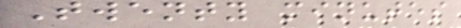Twenty minutes
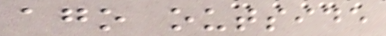ago outside
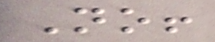No!
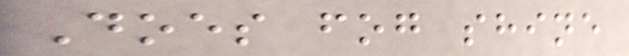Does fog shine
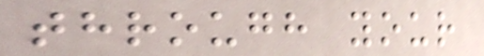through your
